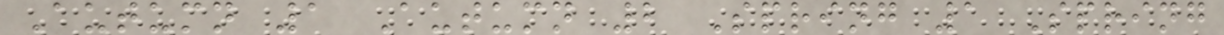Autumn 1 Autumn 2 Spring 1 Spring
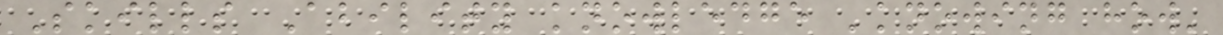Skills Ability knowledge 'knowing how'
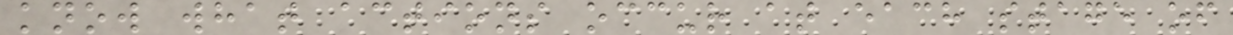know what actions occur at each stage of
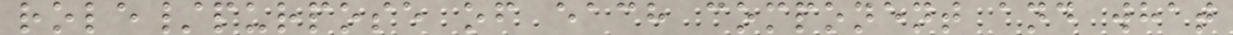role/purpose of each component and what
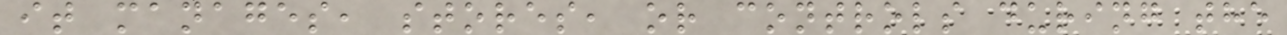it manages, stores, or controls during the
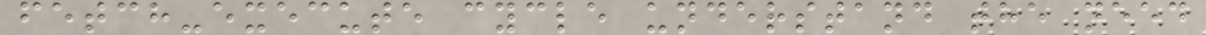fetch-execute cycle understand the need
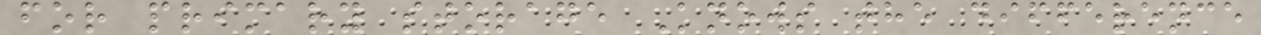for primary storage Knows the difference
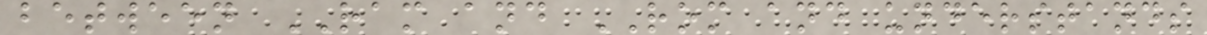between RAM and ROM and understands
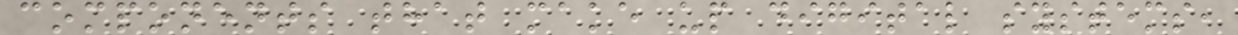components that make up digital systems,
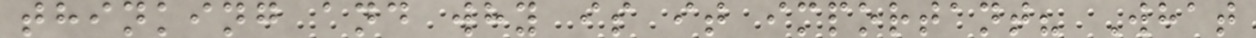thinking and why is it important? What
